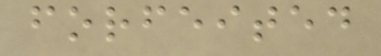forfeited
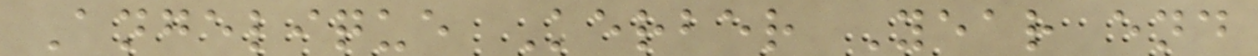Angelique Kerber Year end
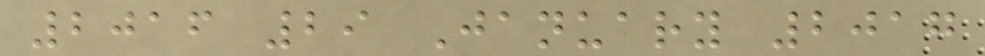2016 29 January 2017
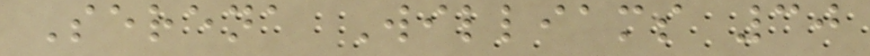Serena Williams 30
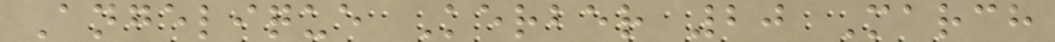Angelique Kerber 20 March
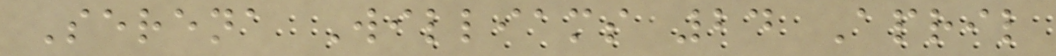Serena Williams 24 April
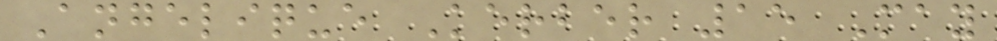Angelique Kerber 15 May
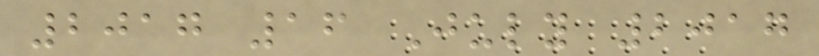2017 16 July 2017
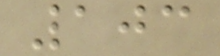103
